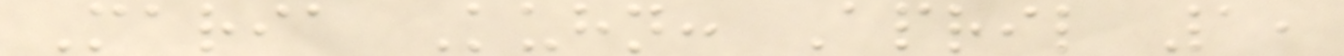Maria Kuhn: April 1,
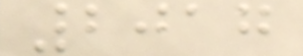2017
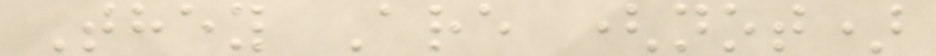They Are (not)
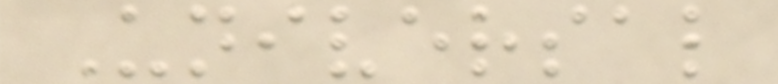Universal
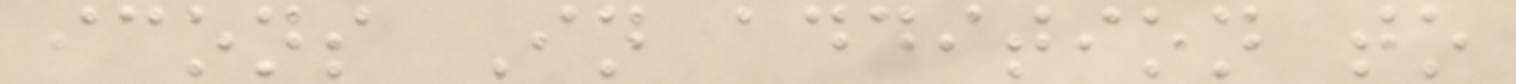icons In addition to
